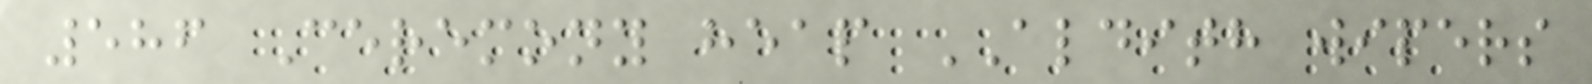586 Ceremony heap ALDITH wipers
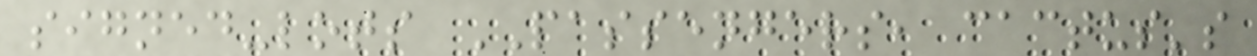signed-lots PASSENGERS, cactus's
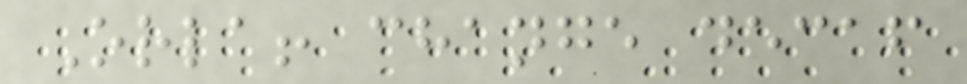Orla! change decaf
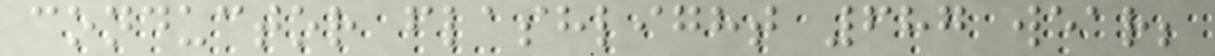conductor flashlight 687 wear;
